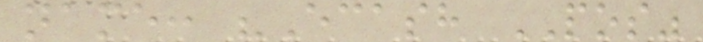name: "Ecash POS"
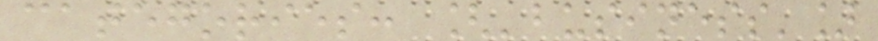categories: ['business']
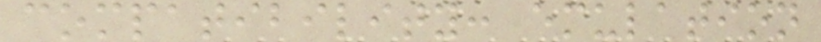compatibility: emulation
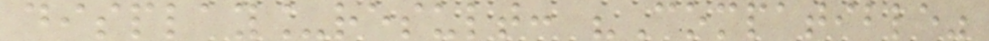display_result: "Compatible"
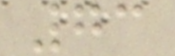73
